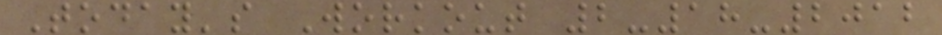Today's Workout 2-18-2012
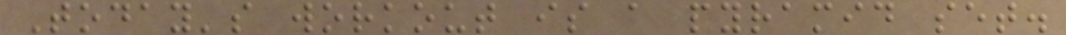Today's workout is a pyramid set.
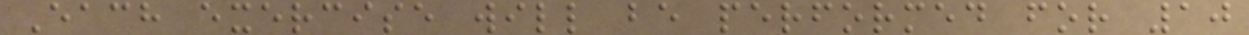Each exercise will be performed for 10
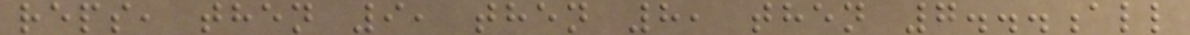reps, then 9, then 8, then 7...all
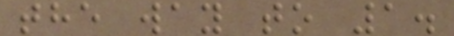the way to 1.
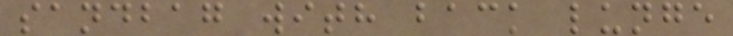sandbag with back lunge
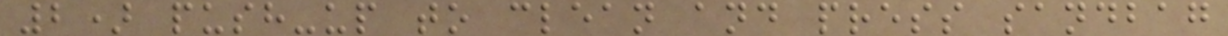2) push-up to clean and press sandbag
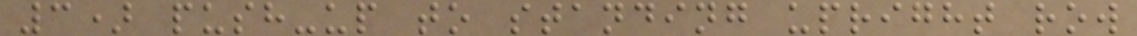3) push-up to standing upright row
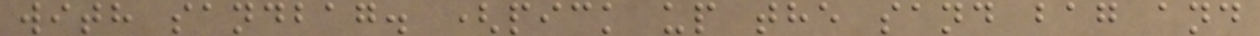with sandbag. (pick up the sand bag and
